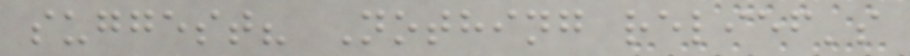suggest? Nothing relief's
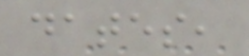dates,
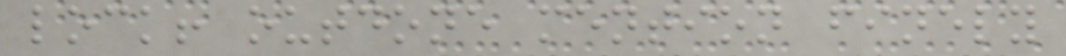lock! outdone mention finely
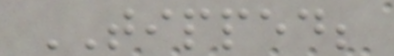TIPPED;
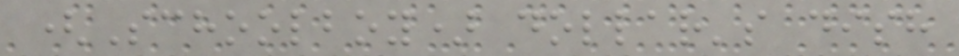(Schoolboy) dollar's dish
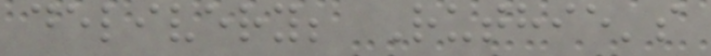delivery; Ruthie's
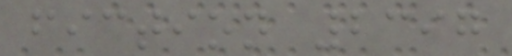fiction 2397
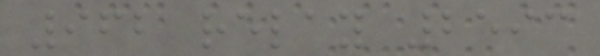962 relay 2593
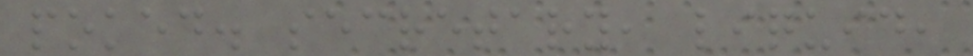poked. secretary, liquid,
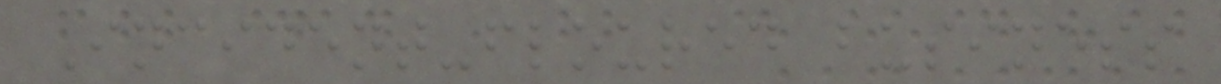Incident-floured business
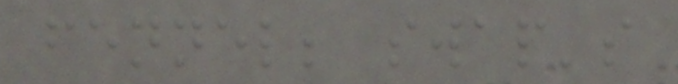fennel; swap's
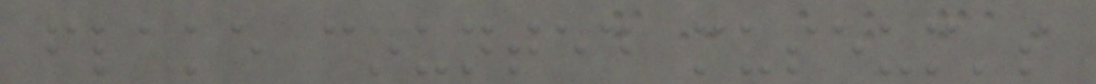flake counted museum's
